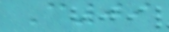C09
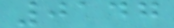0147
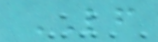LF
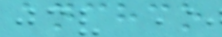anchco
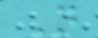N
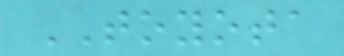TOYOTA
